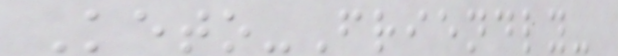Keto-Friendly-
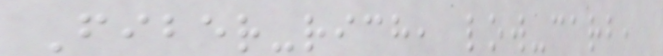Fiber-rich, low-carb,
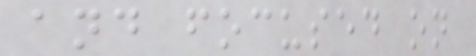and focused on
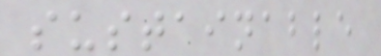sustainable
